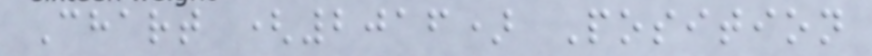Chart (2016) Position
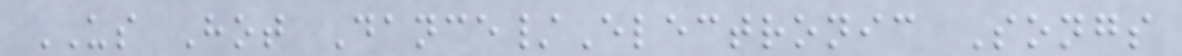US Hot Dance/Electronic Songs
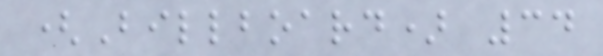(Billboard) 34
